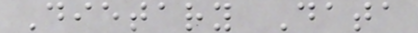Dietary Data
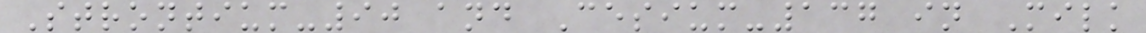Strontium-90 and Cesium-137 in Milk
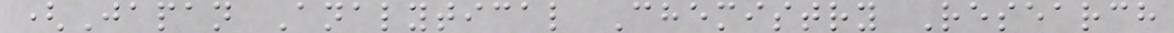(Japan Analytical Chemistry Research
